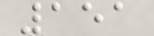151
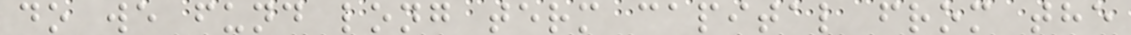do we fund long term capital from the
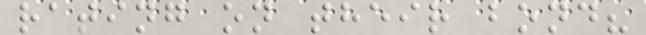rating on their bond?
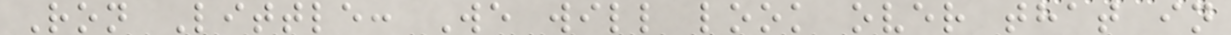Ron Little: We will look over that in
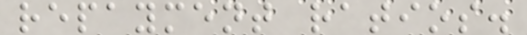repayment ratios.
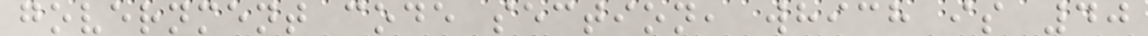government code section, which is 40
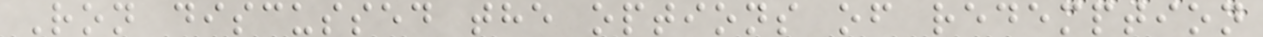Ron discussed the options of redemption
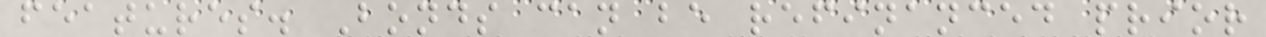features. Bonds can be refinanced prior
